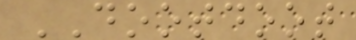DOOTDOOT
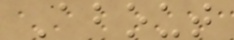About
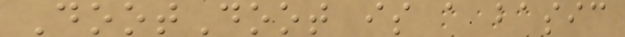DootDoot is a basic
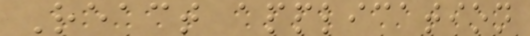React application
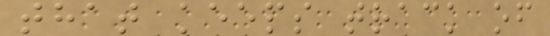that keeps track of
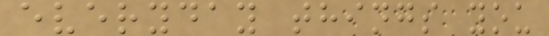everyday things you
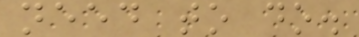need to do.
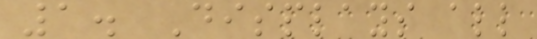1. Displays all
